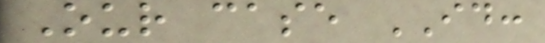Our case ID:
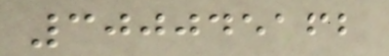300045162
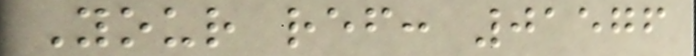Your ref: 01576
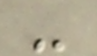-
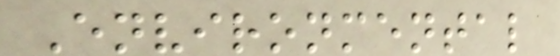Environmental
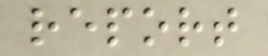report
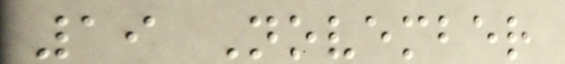19 November
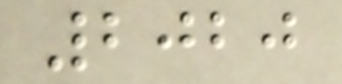2020
